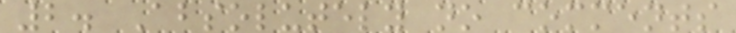2. Absolutely no comments
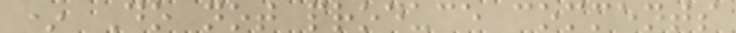* Do not produce comments
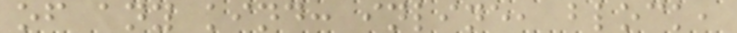of any kind: inline, block,
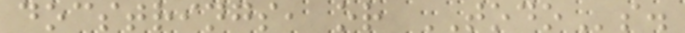docstrings, or TODOs.
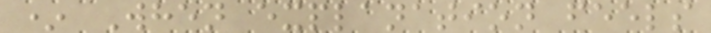* When explanation feels
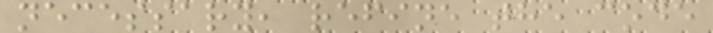necessary, refine the code
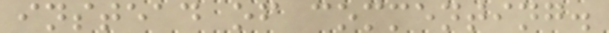instead of commenting.
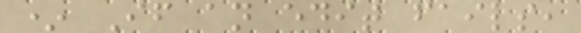* If an edit fails,
